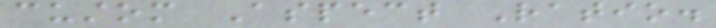custom Aspect Ratio.
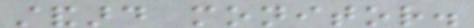standard monitor.
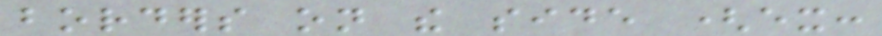borders on the side (ex:
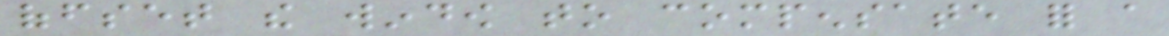offset the window to compensate for a
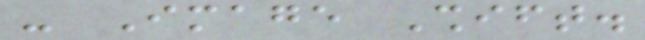- Image Shift.
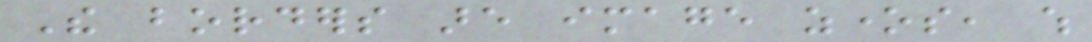The borders are image zones, which
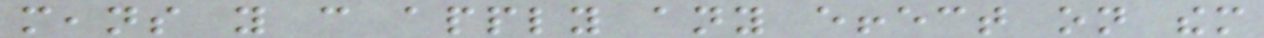means you can apply any effect on them
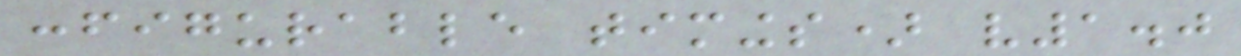configurable timings) v1.0
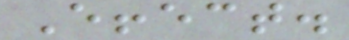Effect.
